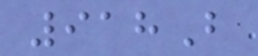918B
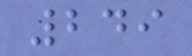249
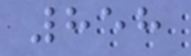858
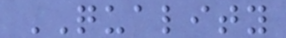QUALITY
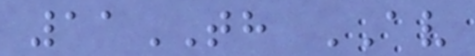11TH AV
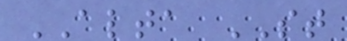ALTA ST
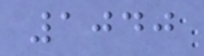1040
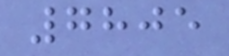7805
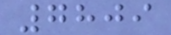7809
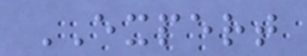EXPERT
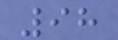98
